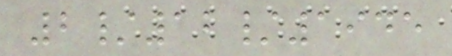2/12/1945
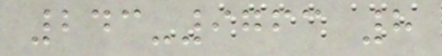243-9763 8
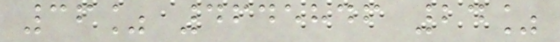36% 4645846 24%
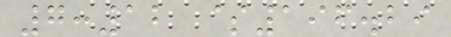7:12 $196.29
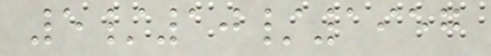5/10/1957
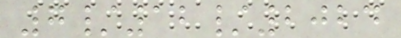7/12/2024
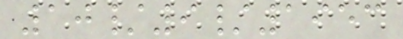10/9/1953
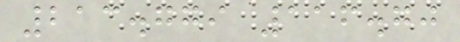213.779 116.70
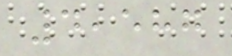4,587
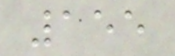155
